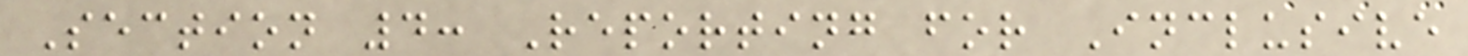Section 4: Reporting for Inclusive
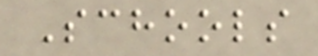Schools
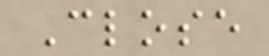Close
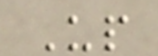Up
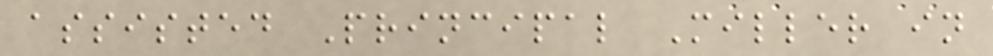assisted Principal Miller in
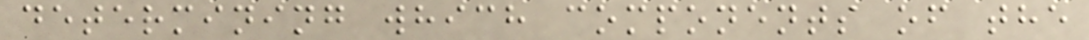determining which components of the
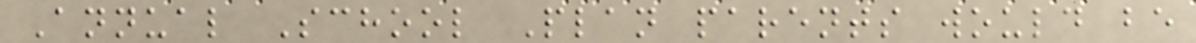Annual School Plan parents would be
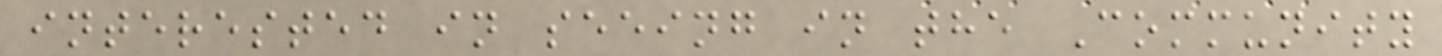interested in seeing in the Community
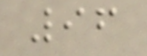96
